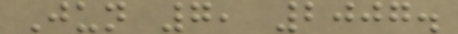Jun 7, 2007.
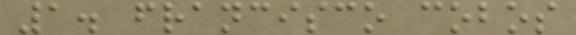1. francisco cobos
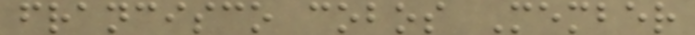francisco cobos Member
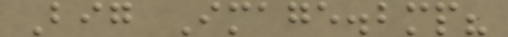Big Image.bmp?
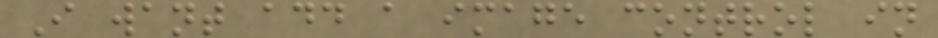I want add a image control in
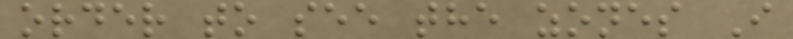order to see the zones I
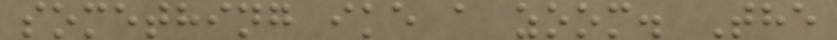something ike a zoom. The
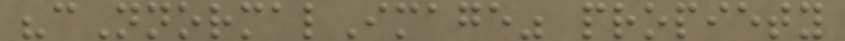"cNnormalImage" propiety
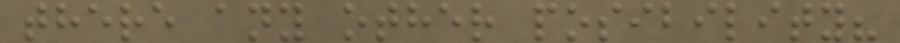there any other posibility?
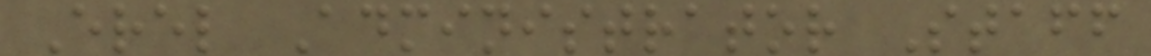Erel Administrator Staff
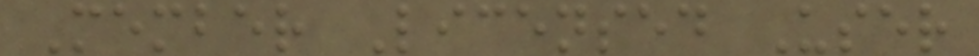Member Licensed User
